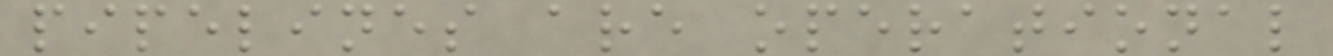pipelines are operational
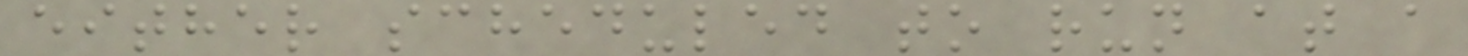either scheduled to run at a
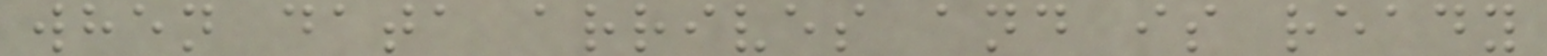when data arrives and is ready
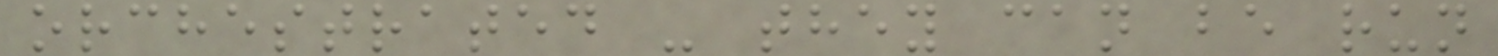orchestrated - they can be run
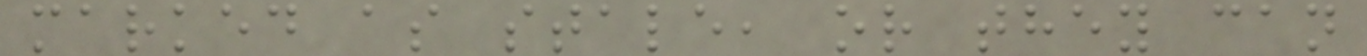marked as stale, or they can
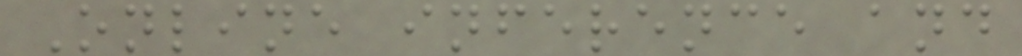Online inference and
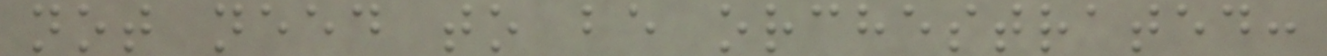not need to be orchestrated:
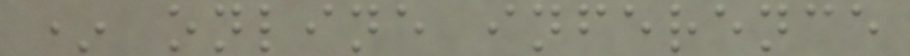* online inference
